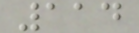114
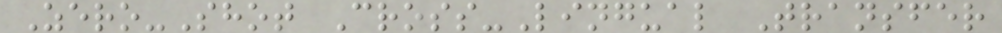Zero-Shot Cross-Lingual Transfer
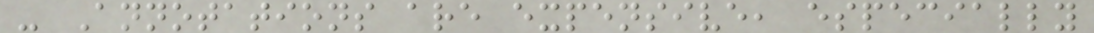- Annotations are expensive, especially
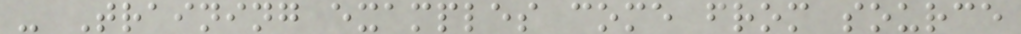- Training examples come from source
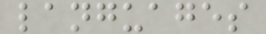languages
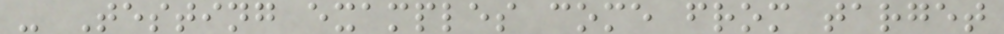- Testing examples come from target
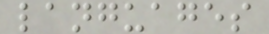languages
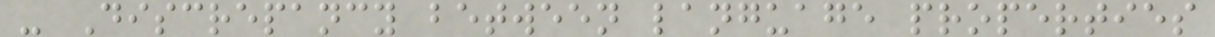- Discrepancy between language properties
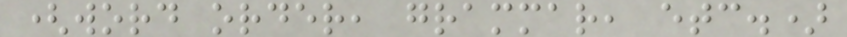(word order, grammar, etc.)
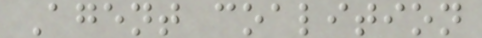Agent coalition
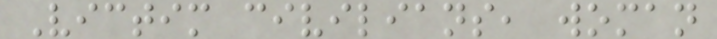Victim civilians, woman
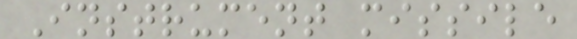Instrument missile
